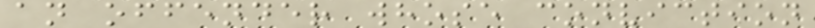an offender whose conviction
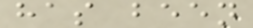has been
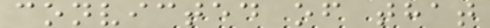convicted of that
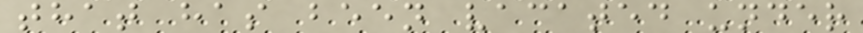that has been vacated under
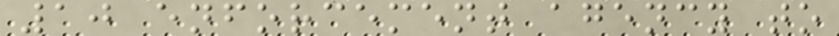10 enforcement agency to
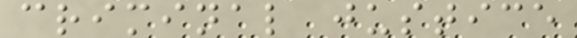criminal justice
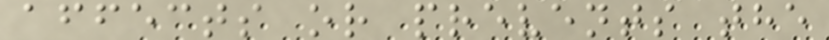affects or prevents the
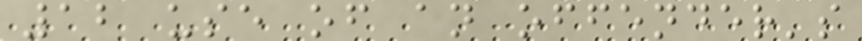12 use of an offender's
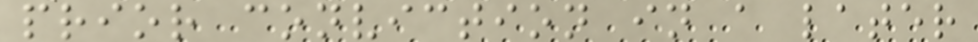prior conviction in a later
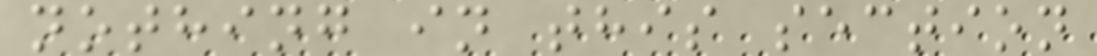nothing in this section
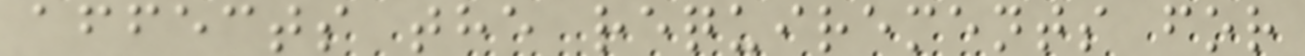affects the requirements for
